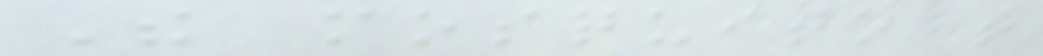The mosquito that
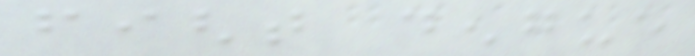fight dengue
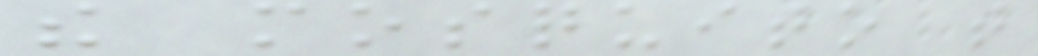the mosquito that
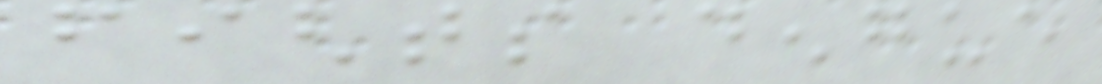fights dengue
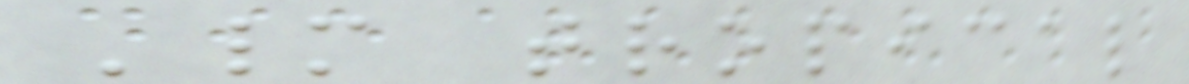Many tropical
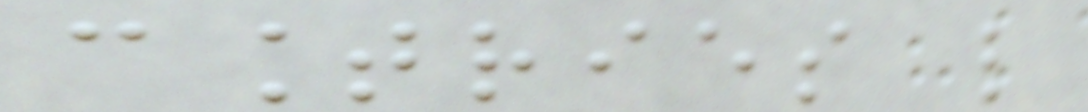countries like
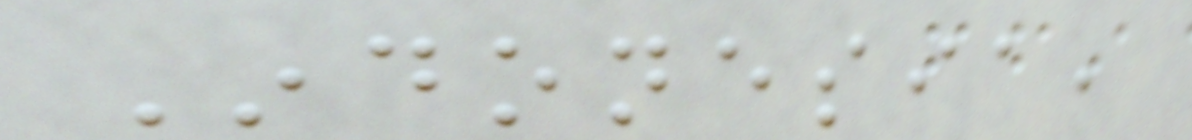Indonesia,
